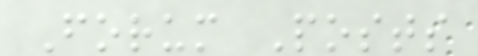Forum Posts
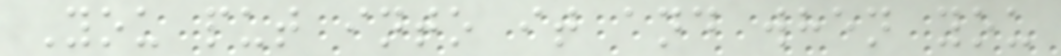You put into it and when you
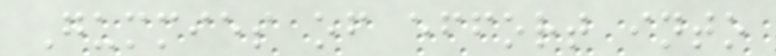Gummies of effort into
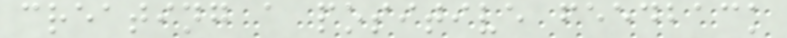creating a positive feedback
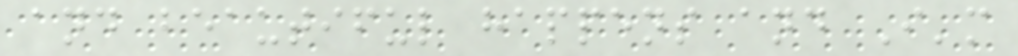and beautiful happens and I'm
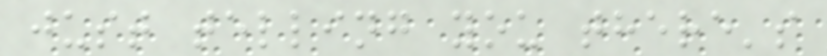just telling you there's
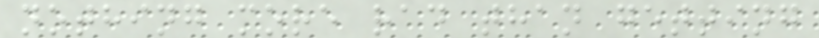nothing more rad than getting
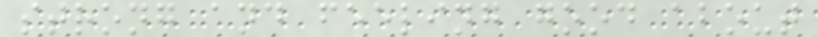strong and feeling good about
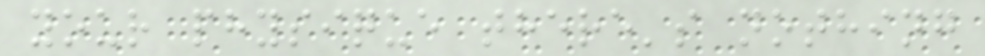your physique there's nothing
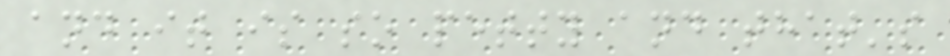and it is so petty and that's
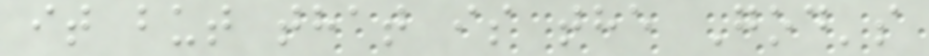it but that is the God's
